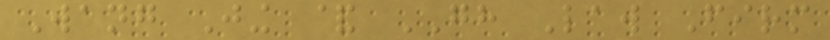Wang Jing & GH Law Firm
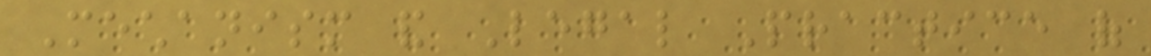Mechanism and Legal Practice of
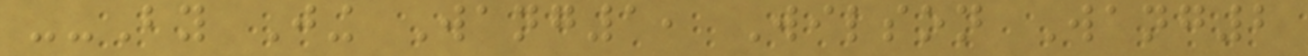--By Jing Wang1, Wilson Wang2
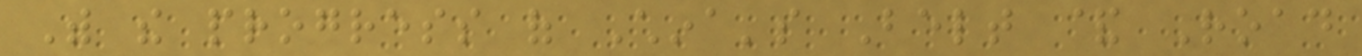With the progress of China's Belt & Road
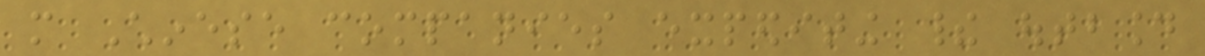more Chinese companies expediting their outbound
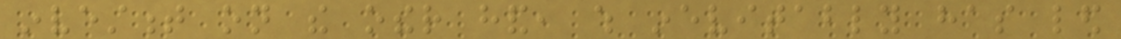investment on the other hand, which inevitably has led
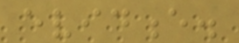evidence.
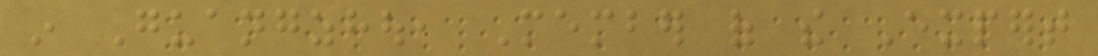in Guangzhou, Member of the Expert
